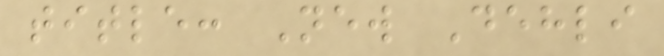title: New Dehli
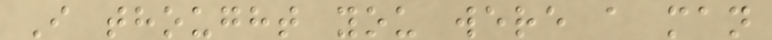I thought you were a man
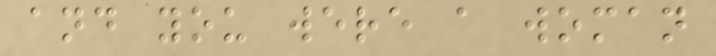and you were a woman
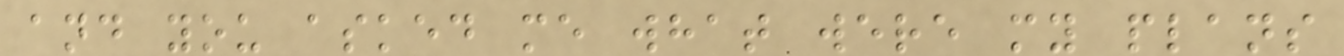and you asked me what were my plans
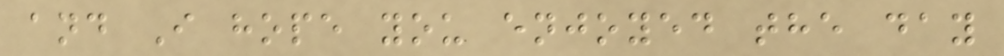and I hope you enjoyed the day
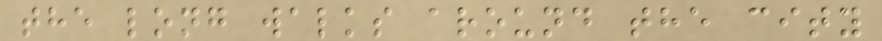the long walks around the city
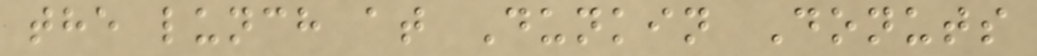the lunch at Dunkin Donuts
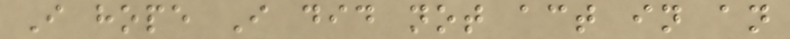I hope I did not act in an
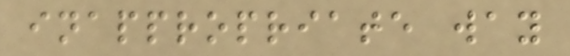inappropriate way
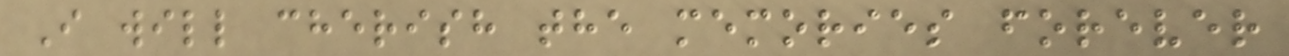I will cherish the memories forever
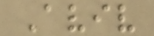Aviv
